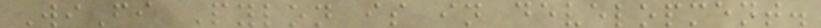WiFi Pylon is in development.
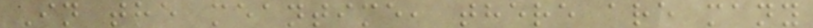In the meantime, there are many
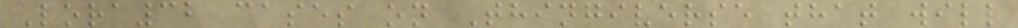Lora32 cases on Thingiverse that will
